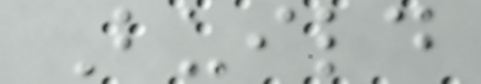Build
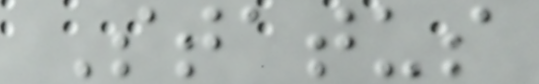Status
